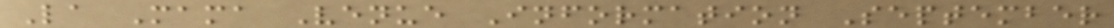La Mama Venue Information September
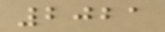2021
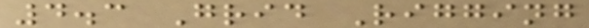4.3 Grid Rigging
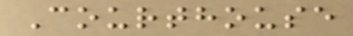Courthouse
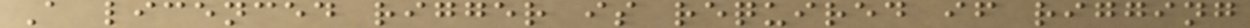A licenced rigger is required if rigging
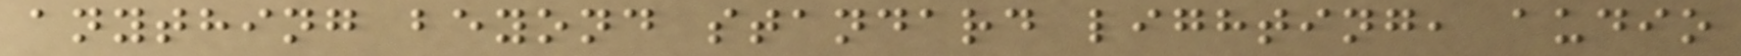anything beyond standard lighting, audio
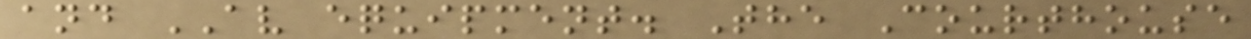and AV equipment. The Courthouse
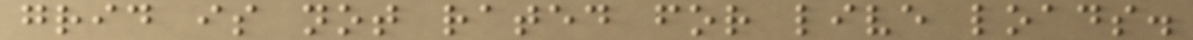grid is not rated for live loads.
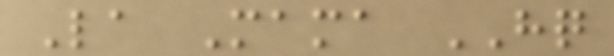La Mama HQ
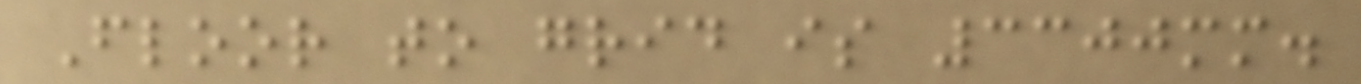Floor to grid is 3300mm.
